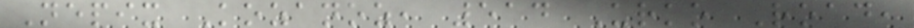Nepix Kozanoz, 514 Urko Road,
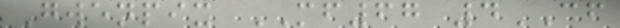Gwenpix MF67 4CF
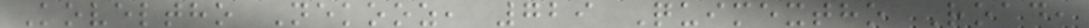Koveltho Nekooz, 729 Quimextho Road,
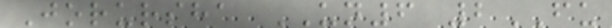Jorursha UN6 2FU
